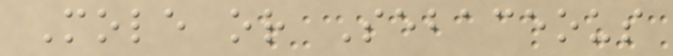Mole or Sebaceous
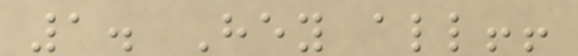1. Hey all!!
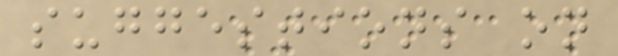suggestions on
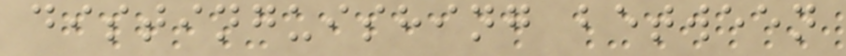distinguishing between
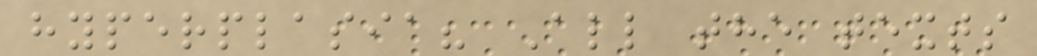hyperplasia? All the texts
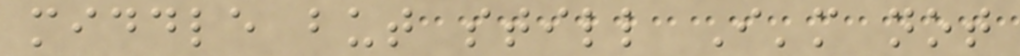middle but still I'm not
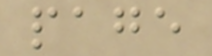page
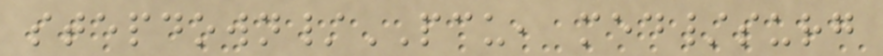stepdown/PCU, med/surg
